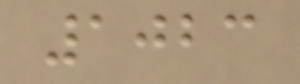1023
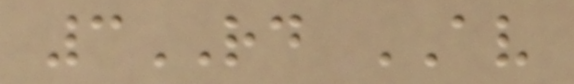3RD AV
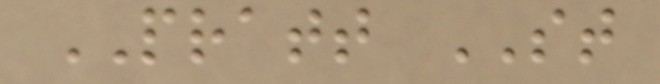PRATT ST
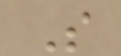S
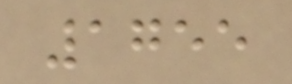1755
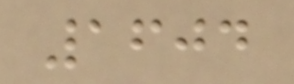1604
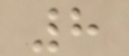8
